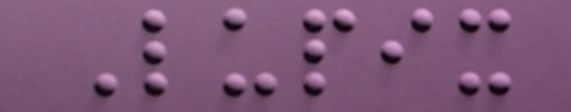Lupix
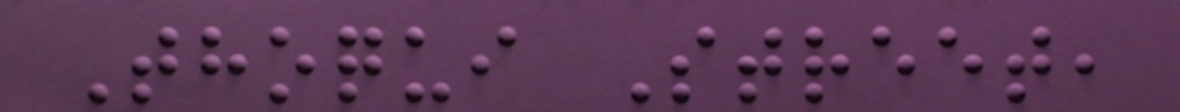Thoqui Street,
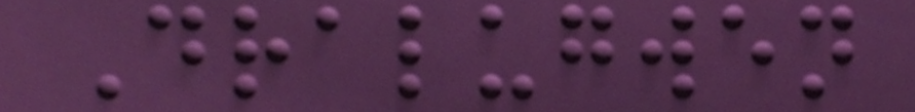Dralugwen
